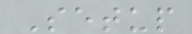Setup
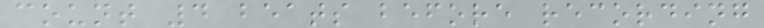count 4 beats before recording
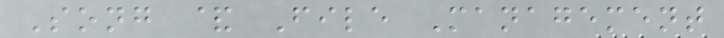Song & File Management
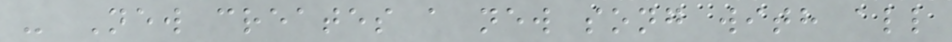- New creates a new song with all
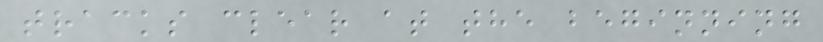tracks clear at the beginning
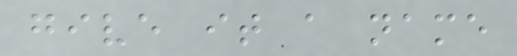give it a name
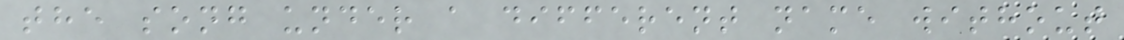the song under a different name without
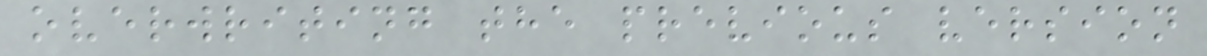overwriting the previous version
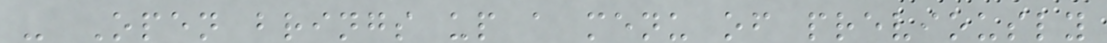- Open brings up a menu of previously
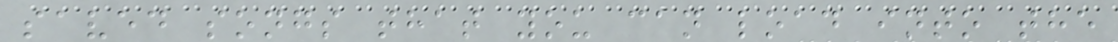saved songs that you can load into the
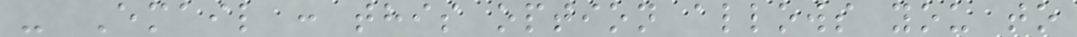- Email : this option allows you to
